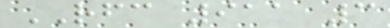RFC 911 3
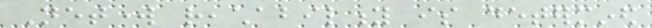Network reachability is determined
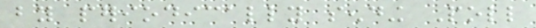by periodically sending Poll
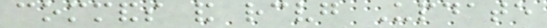commands and receiving Update
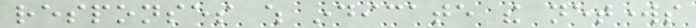responses which indicate the networks
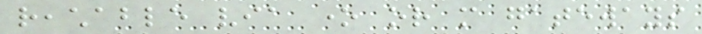reachable via one or more gateways
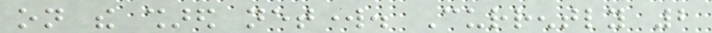on the shared network. Currently 2
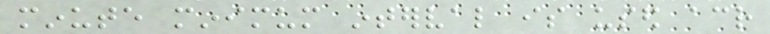minute minimum interval is used across
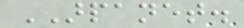ARPANET.
